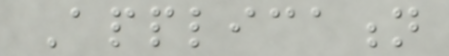Application
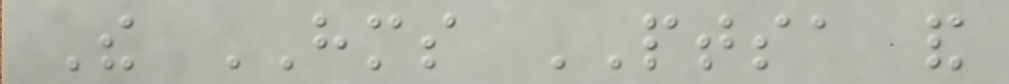The HMS PTSA and
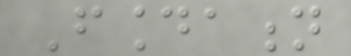Foundation
